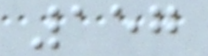157
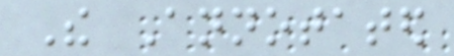The Annotated
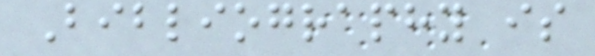Bibliography is
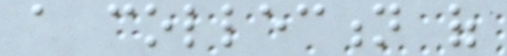a collection of
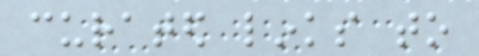curated links to
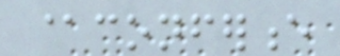@conference
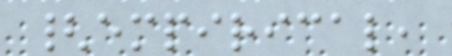{empirical,
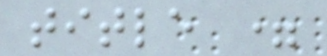title =
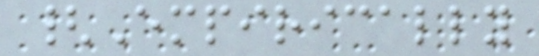{Empirically
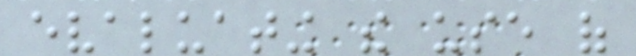evaluating the use of
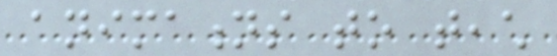animations to teach
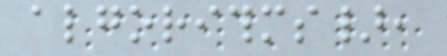algorithms},
